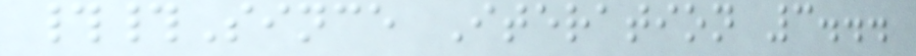##Since Iteration 3...
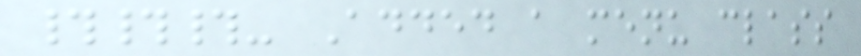###- Added a menu class
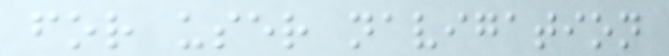for user navigation
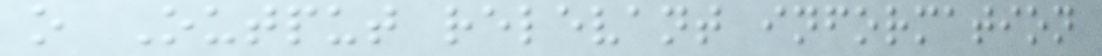o Output relevant information
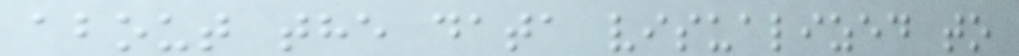about the data visualized to
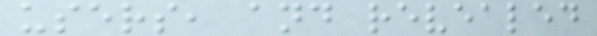users, and revealed
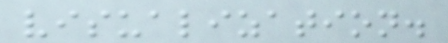visualization.
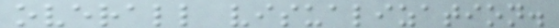overall visualization.
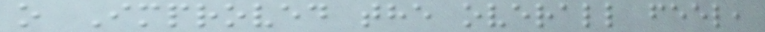o Improved the overall feel,
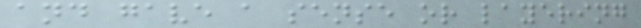and gave a sense or layering
